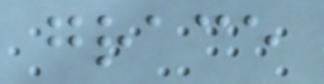grace
